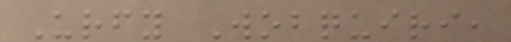Urfy Wobquiri,
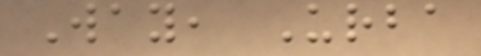Way, Urba
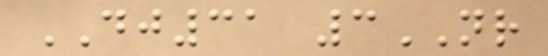DJ31 3NR
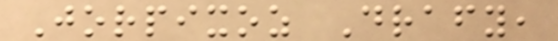Jorpixoz Drafy,
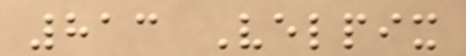813 Velpix
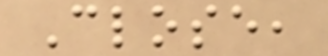Close,
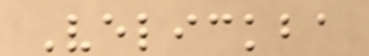Velickba
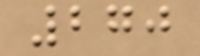270
